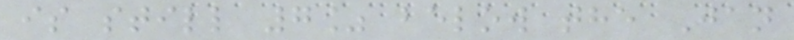is still 7% below the Jan
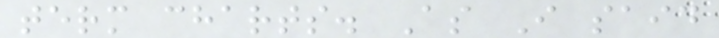term charts. As I said
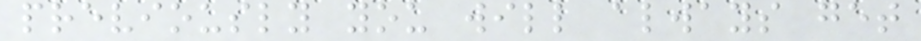previously you will always get
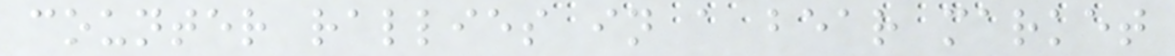counter rallies in a bear market
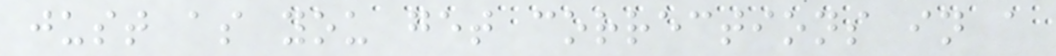just as you get corrections in a
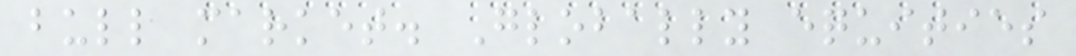bull market. Globally equities
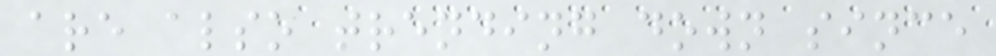are also trending down since
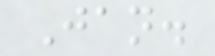Jan.
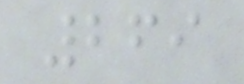269
